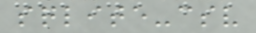sqlite-csv
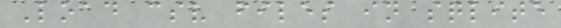Load csv files in sqlite
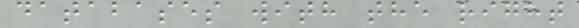databases with the right
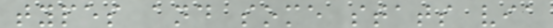types and some stats via
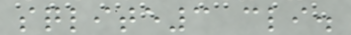sqlite3 cli.
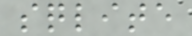sqlite
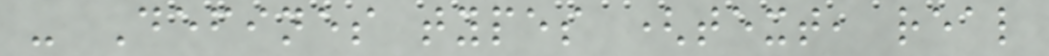- Defines types (text, real
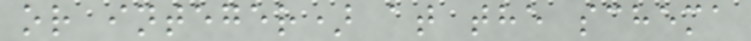or integer) at the schema
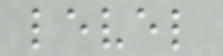level
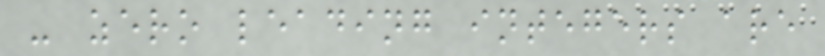- zero leading integers are
